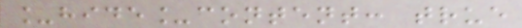_hide_content: true
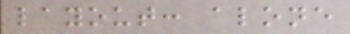layout: alone
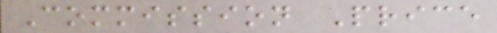Commission Price
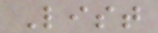List
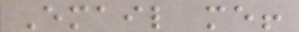Email me!
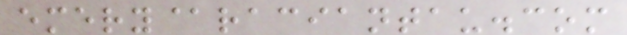emery@raciantau.com
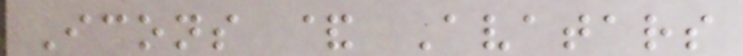Icons & Avatars
